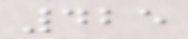425
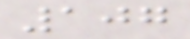107
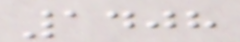1408
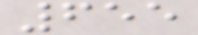655
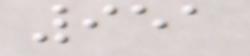951
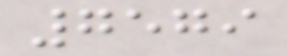7579
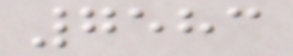7583
